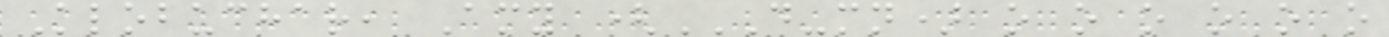Klobuchar, Amy (D-MN) O O O O O O
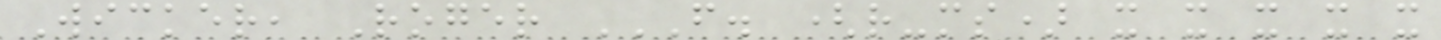Wicker, Roger F. (R-MS) X X X X X
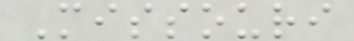Missouri
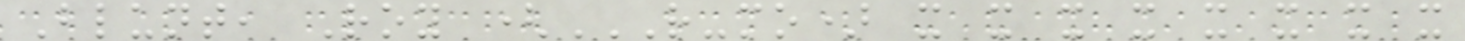Blunt, Roy (R-MO) X X X X X X X X
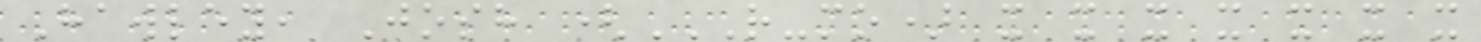Hawley, Josh (R-MO) X X X X X X X
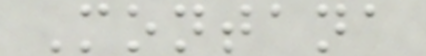Montana
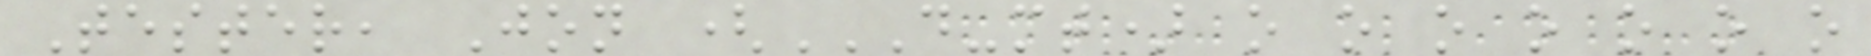Tester, Jon (D-MT) O O O O O O O
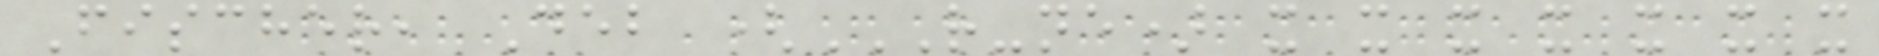Fischer, Deb (R-NE) X X X X X X X
